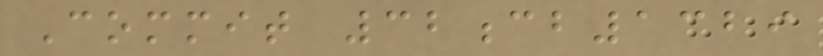Commit 32cb1329
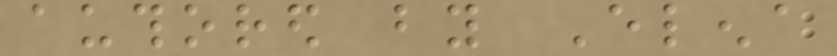authored by Elena
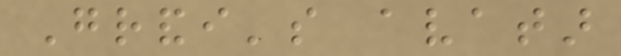Grandi's avatar
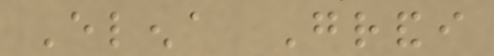Elena Grandi
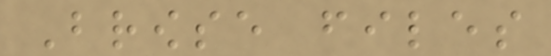Browse files
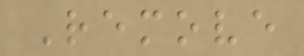Remove
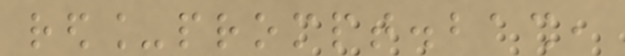red_prompt.bash,
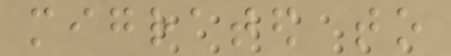migrated to
